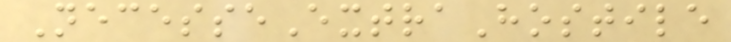NecesseExtraHostile
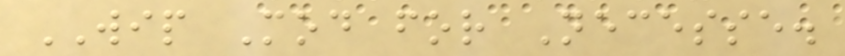WIP Mod for Necesse.
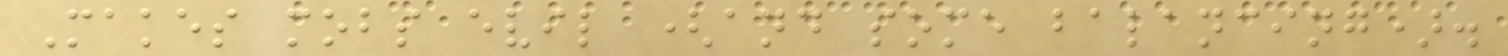Makes mobs evil (and some balancing).
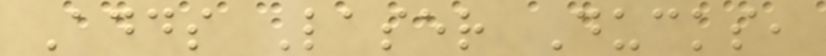Adds Laser Ducks,
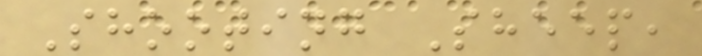Shooting Sheep,
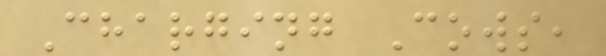Charging Cows,
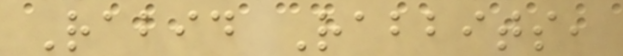Rabid Rabbits,
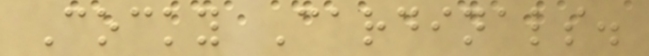Cocky Cardinals.
